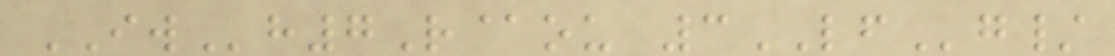IWh7R@ou 3LFg/
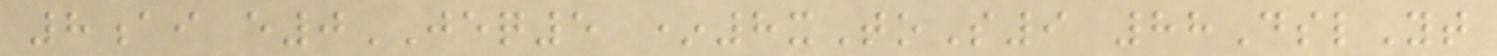8ai e0JEQ5 *8xToS9 88DslYt
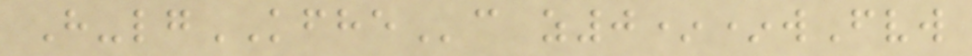H-lgKFHEc z0**wFvw
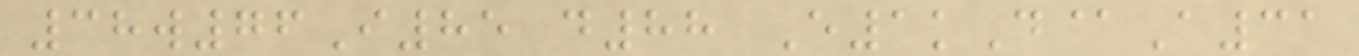38w76I85 d88 E1kD@A31
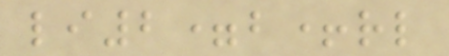li2=b+rl
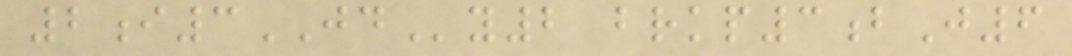2i3JDy2 brkp3bJ6
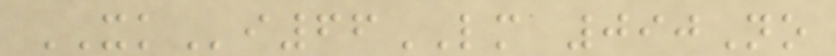XKi66LM 090No
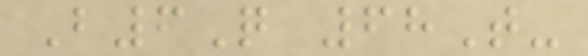B6Q 68T-
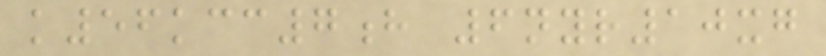k56kcc7h 6nyr10xg
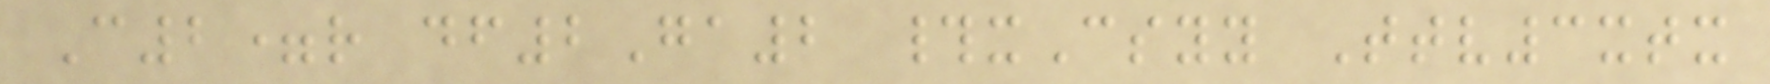C2=r df2Ga2 #xCsyy Ttv3xtx
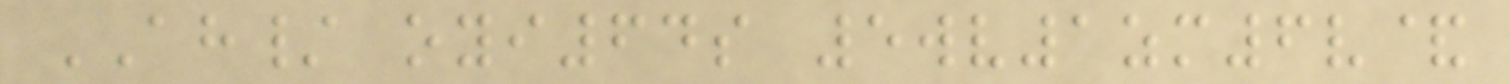AH/ oyi64s 5wv1zm6v&
